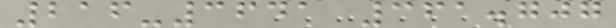216-3641 361.707
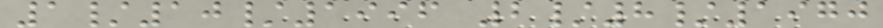1/10/1996 2/8/1970
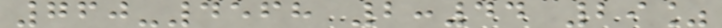760-4568 2:44 29%
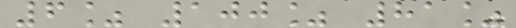6% 100% 81%
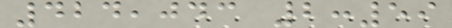424,043 2:59
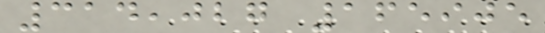314,027 165905
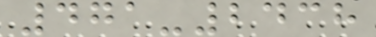471-2438
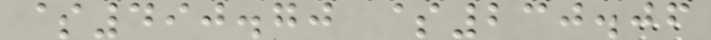$490.70 $230.06
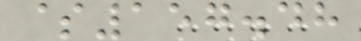$157.48
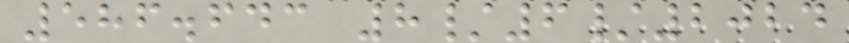586.643 8/6/2024
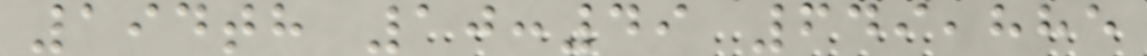194th 10:49 649,885
